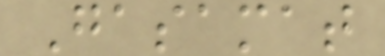Gasamat
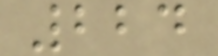224
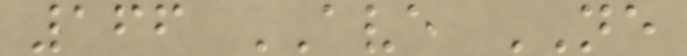166 AVE NE
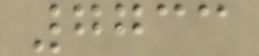7733
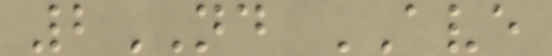2ND AVE
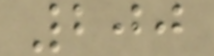200
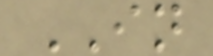IN
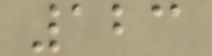123
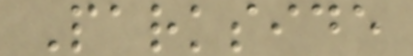Parkside
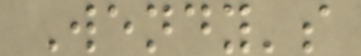Wendy's
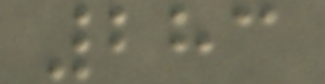283
